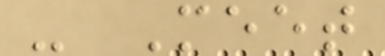- Meet
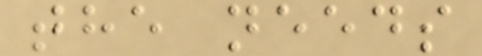the needs
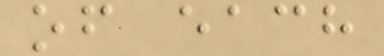of each
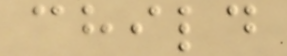child
